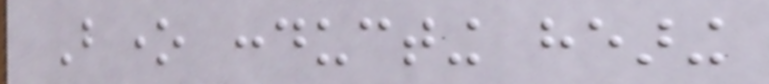Bone conducting hearing
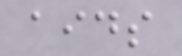aids
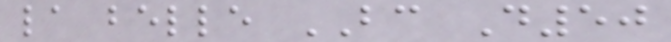la belle BC D50
